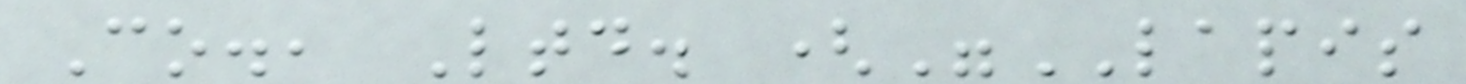Co., Ltd. ("LAPIS
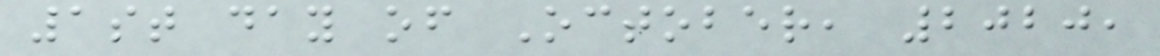1st day of October, 2020,
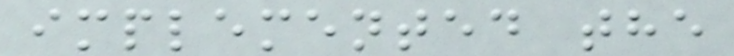implemented the
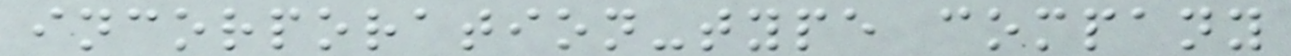incorporation-type company
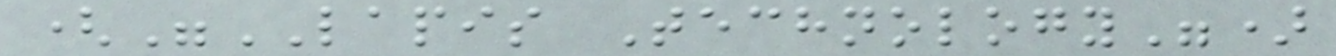("LAPIS Technology")
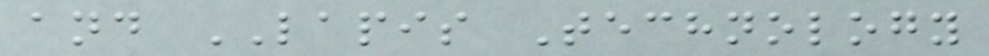and LAPIS Technology
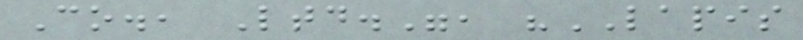Co., Ltd.", "LAPIS
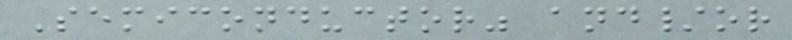Semiconductor" and/or
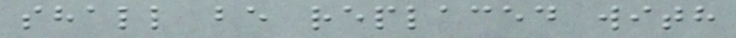shall be replaced with
